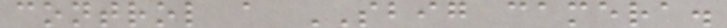control a SBIG camera.
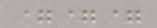===
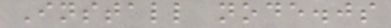Install node.js
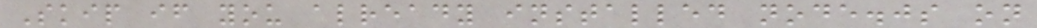Skip if you already installed node.js on
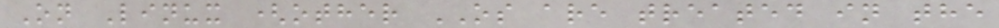On Linux (other OS are treated in the
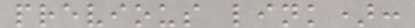previous link):
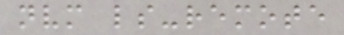nvm ls-remote
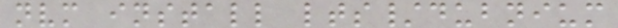nvm install lts/dubnium
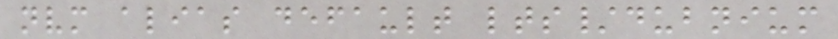nvm alias default lts/dubnium
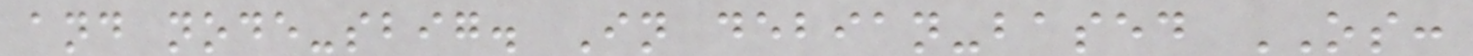and node-sbig. In debian-based OS:
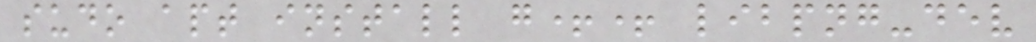sudo apt install g++ libpng-dev
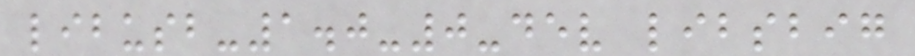libusb-1.0-0-dev libsbig
